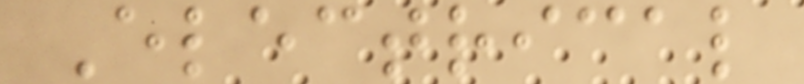Electrical
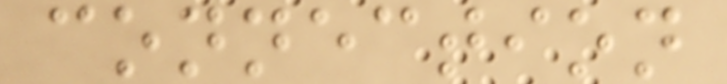connection
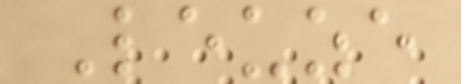Leuze
